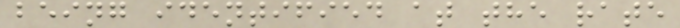being identified at the rate
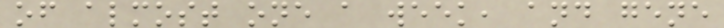of almost one a week, and gene
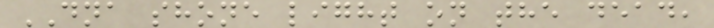DNA shone light on the dead,
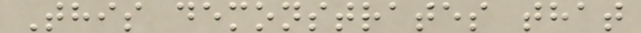This demonstrates that
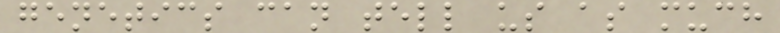genetics can tell us as much
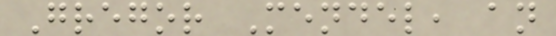Gregor Mendel, an
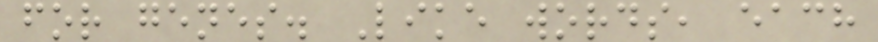for genes. Like words, each
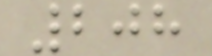208
